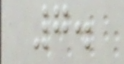7.
